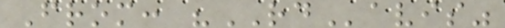From: "RDavis"
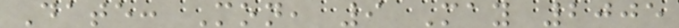Date: Mon, 9 May 2005
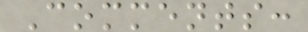Comments:
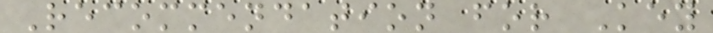Recommendation for Key
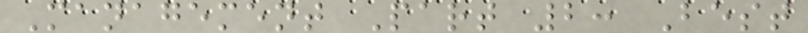Management Part 2: Best
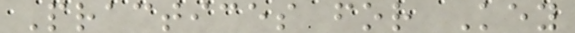Practices for Key
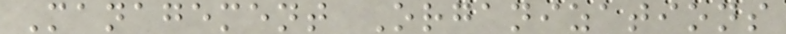Management Organizations
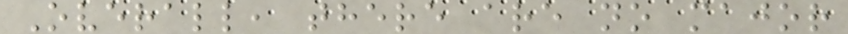Overall, there are no major
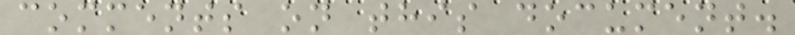comments on this document.
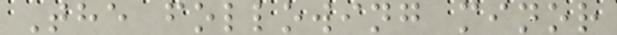The following minor
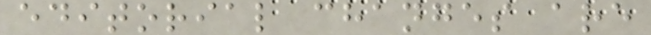editorial changes are
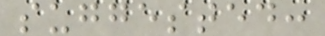suggested:
